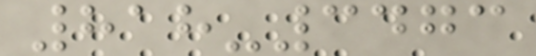818-3473
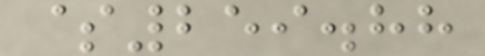$259.88
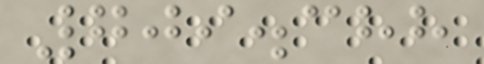709.388
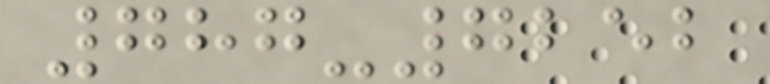787-7252
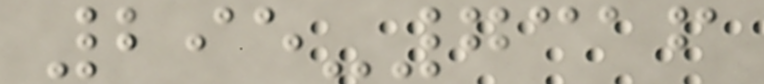295-7316
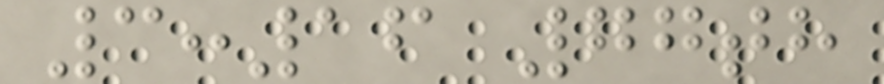3:16 77th
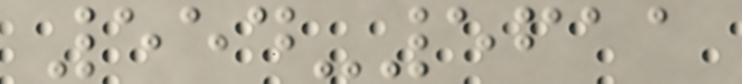554-5611
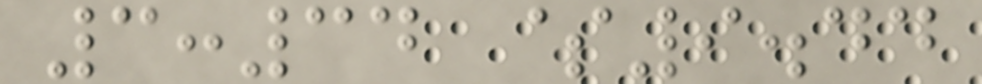3:34 $9.44
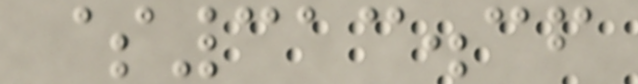$313.36
